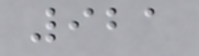921
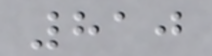810
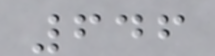646
